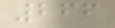266
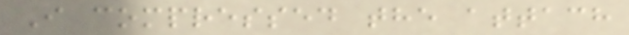I compressed the attach
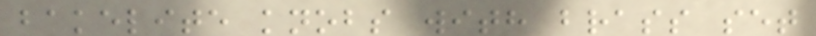bakelite knobs with brass set
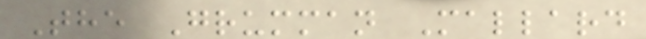The Grumman Mallard
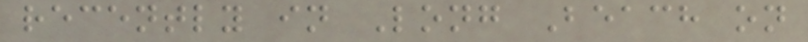recently in Long Beach on
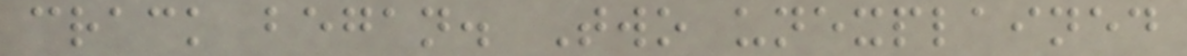crack began. Two unexplained
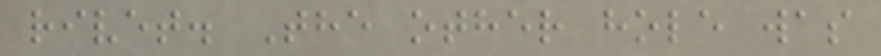rivet. The other hole was
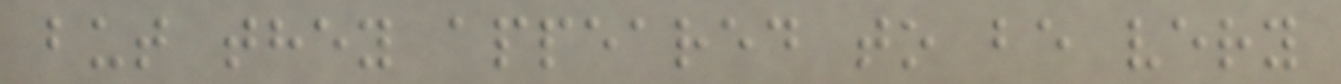but they appeared to be very
